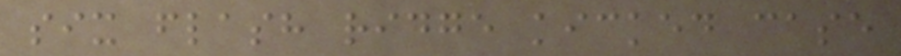six flash ridge kicked case
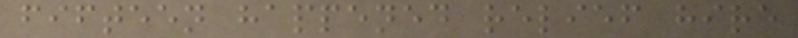fifteen happened relief hire
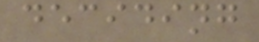deciding
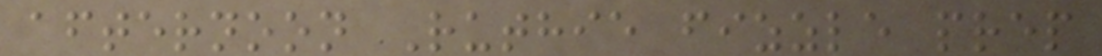afternoon Ruthie fizzle prep
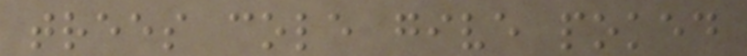trees cole give poked
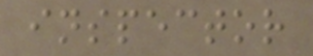inspector
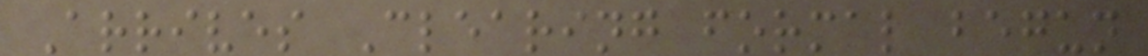Arrives Clearing formal begun
